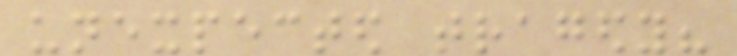unexpected tragedy?
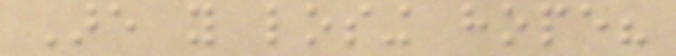Are you losing hope?
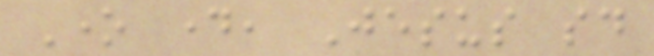One day, Jesus said
